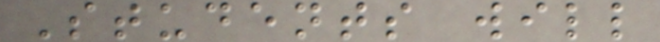Students will
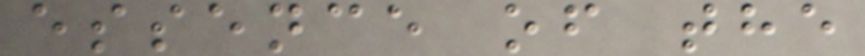essence of the
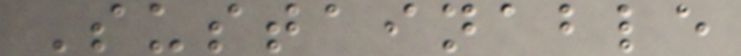Sustainable
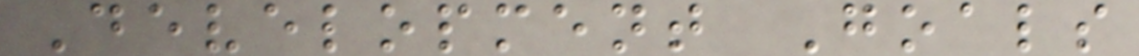Development Goals
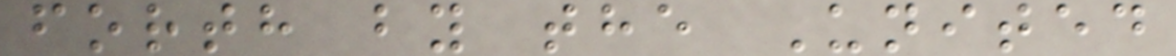forth by the United
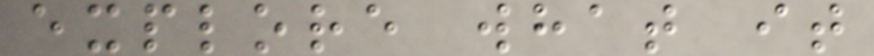explore what it
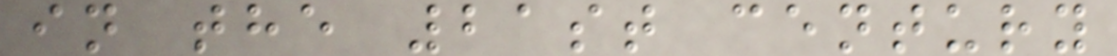in the 21st century
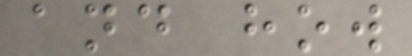and how
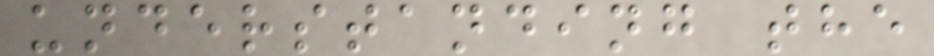understanding the
